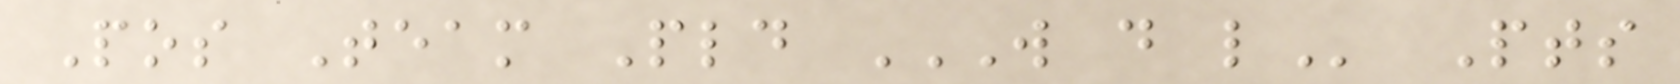Pos Team Pld W D L Pts
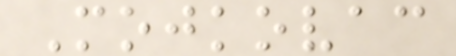Mojkovac
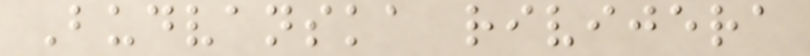Budvanska rivijera
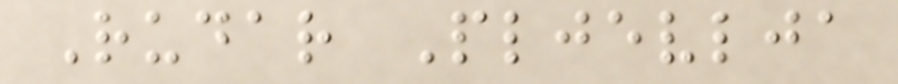Rudar Pljevlja
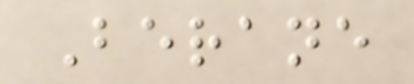Berane
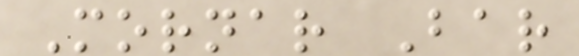Mornar Bar
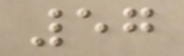57
